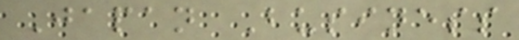Japan Business
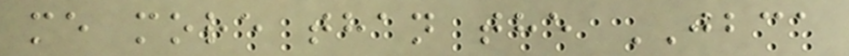me more than the JBCA
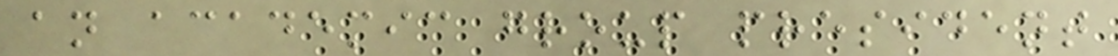an academic group president
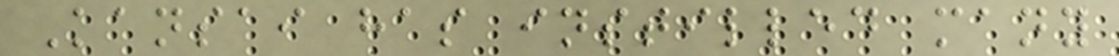Kansai has instilled many
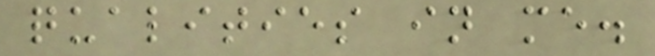qualities in me.
